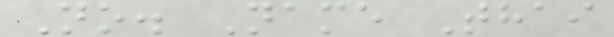No. Name Thai
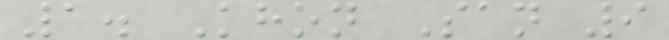1. Khon San 9
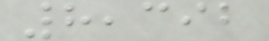8,392
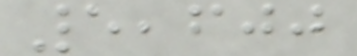5,600
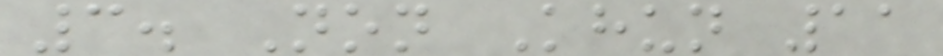3. Non Khun 11
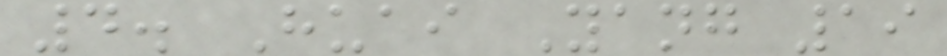4. Huai Yang 19
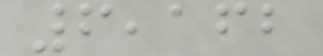6,162
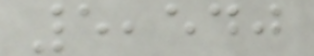5,540
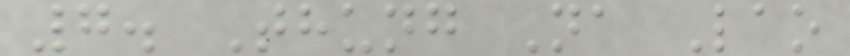7. Thung Na Lao
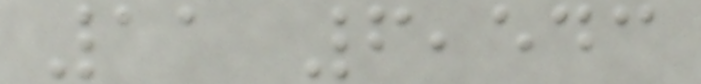11 6,543
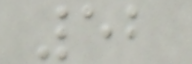52
